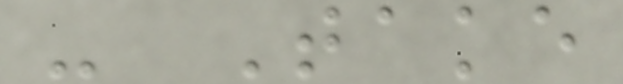- Take
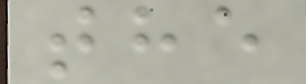the
